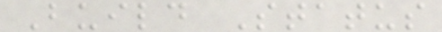Build Status
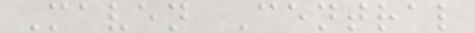Maven Central
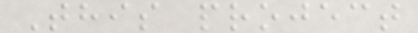This project
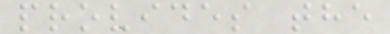provides the
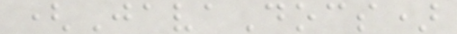(JavaDocs)
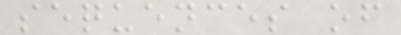sequences of
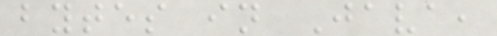bytes in Java,
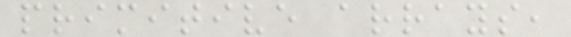primitive arrays,
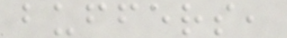buffers,
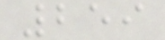259
